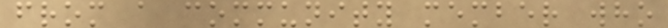from a community member who
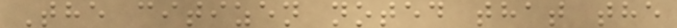The citizen noted that the
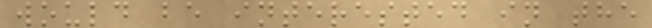would be interested in the
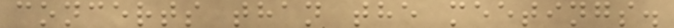concerts than the meetings.
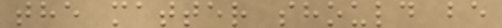the matter should be
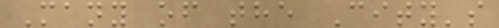Many of the City's
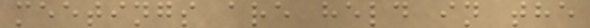meetings are held in the
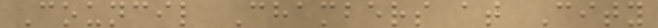Council Chambers at City
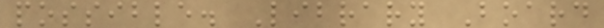possible. Library Board
